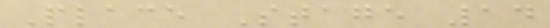Place Stage 14
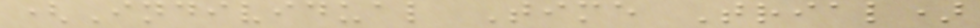(Individual Time Trial)
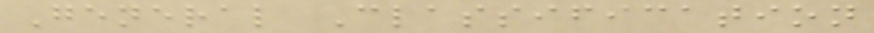General Classification
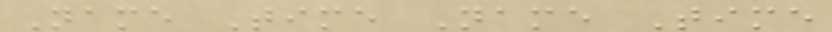Name Time Name Time
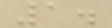1.
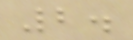2.
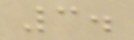3.
